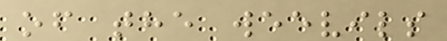of the weevils
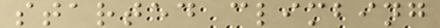started climbing
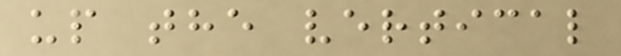up the vertical
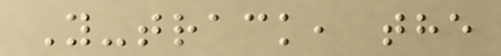Y-track, the
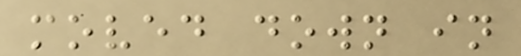moved down in
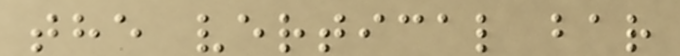the vertical bar
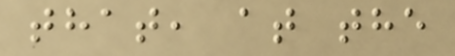that, at the
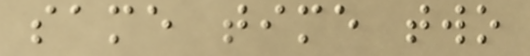same time two
